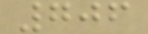706
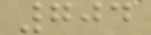704
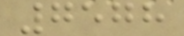7578
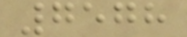7578
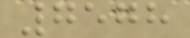7578
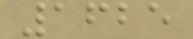1625
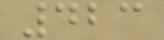423
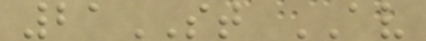21ST AV
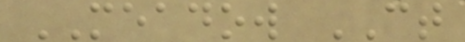MEADOW CT
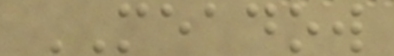MEADOW
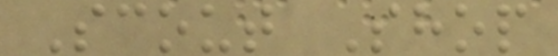Scout Shop
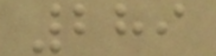289
